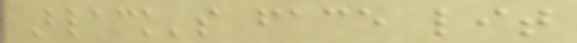Black's face lit
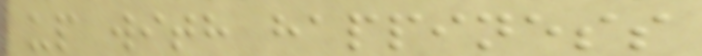up with happiness
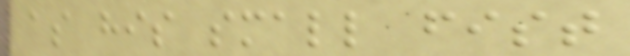as his small fist
